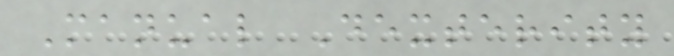Manual Dexterity
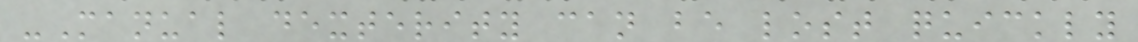-Manual dexterity can be lost quickly
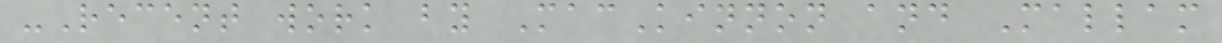-Recent work by MacKinnon and Mallam
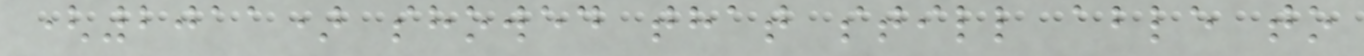(2011) showed that still able to
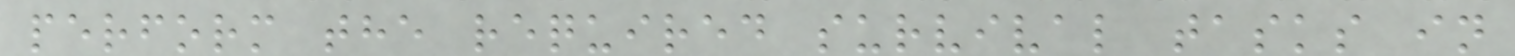perform the required survival tasks in
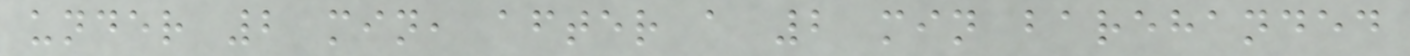under 2 min, after a 2 min barehanded
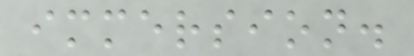immersion.
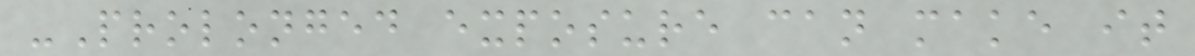-Prolonged exposure can make it
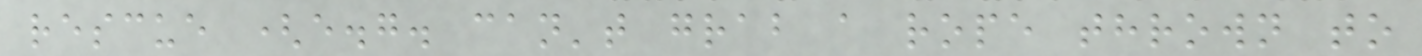rescue (e.g. can't grab a rope thrown to
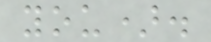you).
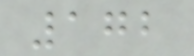172
